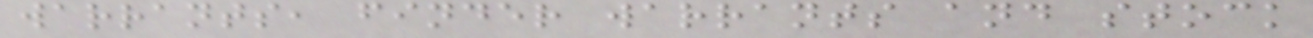warrants, finder warrants and stock
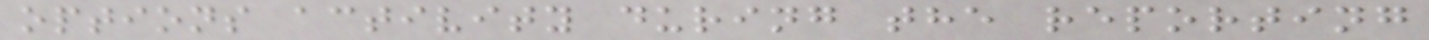options activity during the reporting
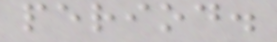period.
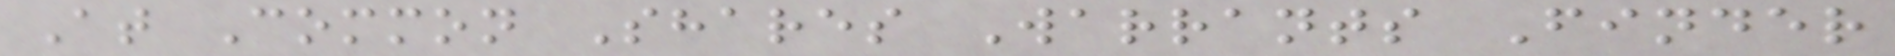At Common Shares Warrants Finder
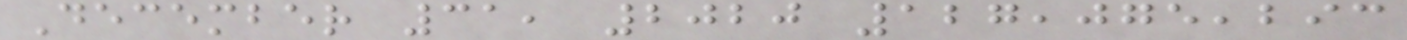December 31, 2020 127,075,293
